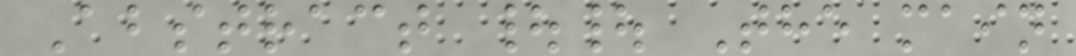Abstract || The main
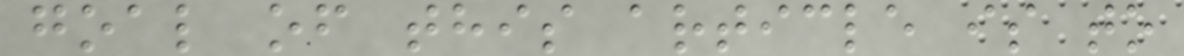goal of this article is to
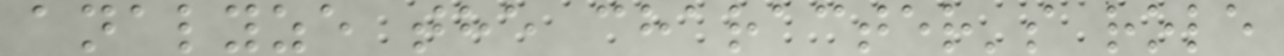analyze the character's role
